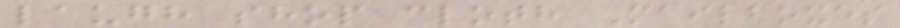laugh shop cloth Mailboxes
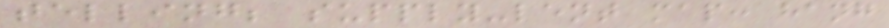telling; supply-lent map: hang
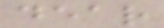dear
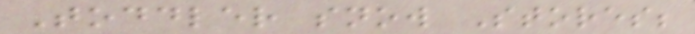Toddler snow Stores;
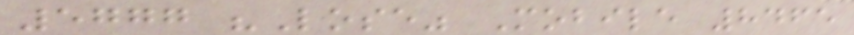5777 "Lose" Mobile 8465
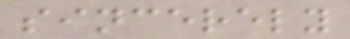sincerely
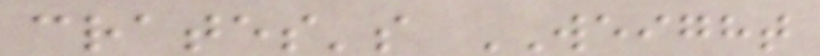crates's WEIGHT
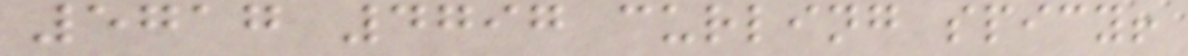5717 4797 curling spicy!
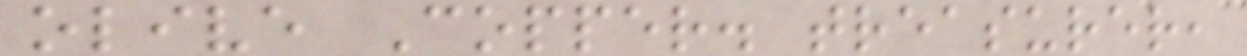olive Copper. treasurer,
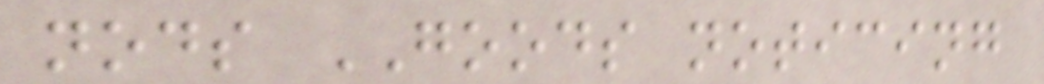nods GOODS noticing
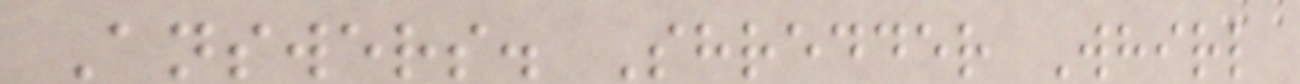Answers. Shredder Whirl
